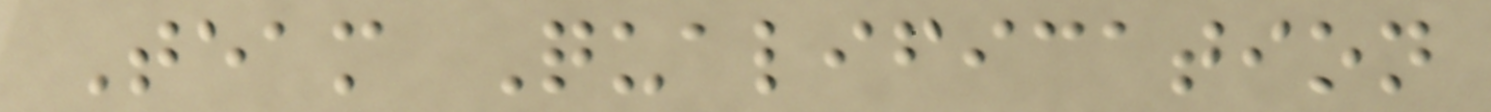Team Qualification
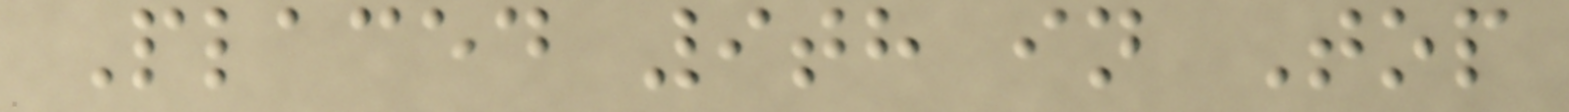Placed 9th in Top
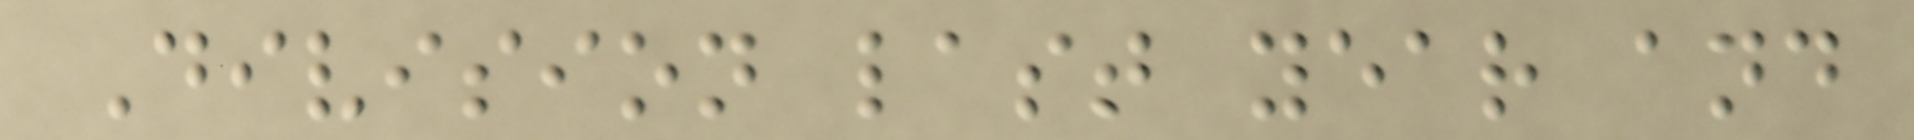Division last year and
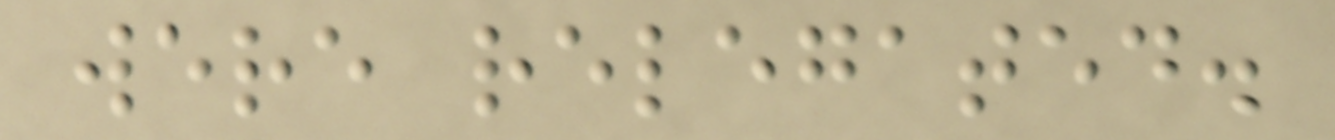were relegated.
